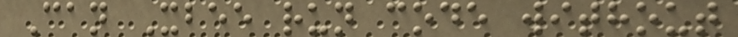Can Xbee run code without
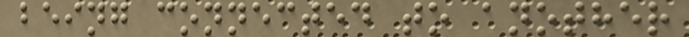being connected to another
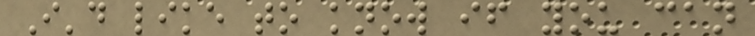I'd like to know if you can
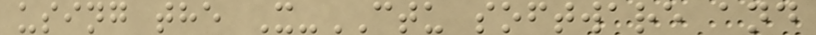using the X-CTU software and
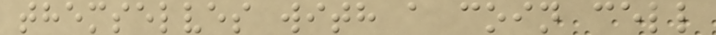themselves with a coin cell
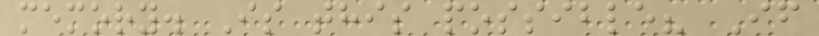memory. Is this possible? If
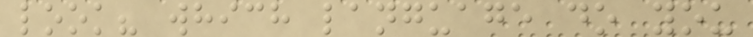look? which language do you
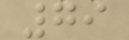79
